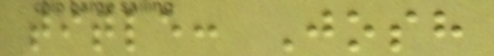title: Josh
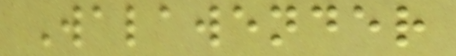Walawender
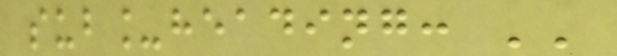sub_heading: ''
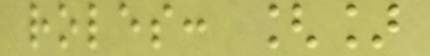roles: []
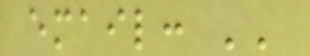email: ''
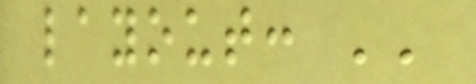layout: ''
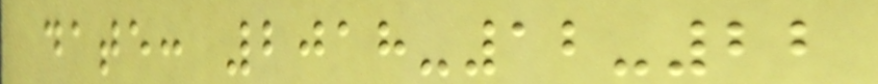date: 2018-12-22
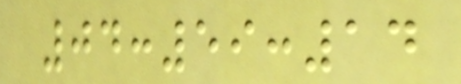04:59:14
